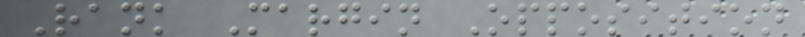Rank Margin Opposition
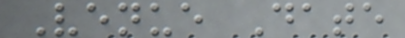Venue Date
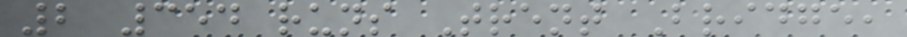2 354 runs Trent Bridge,
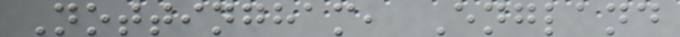Nottingham, England
